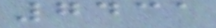7431
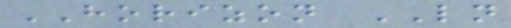HORIZON LN
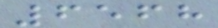6568
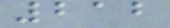212
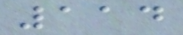114
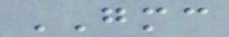GMC
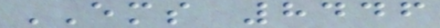EMS 8446
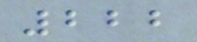222
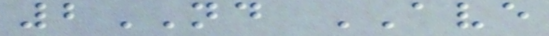2ND AVE
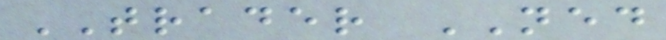TRADER NED
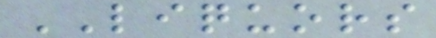LIQUORS
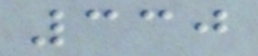330
